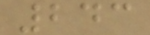243
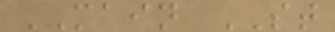MAIN ST
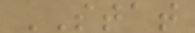STAT
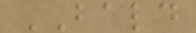BALD
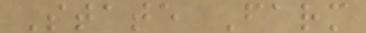State Farm
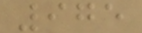975
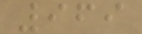969
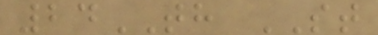24TH ST
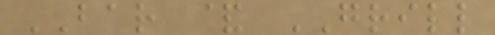BAR & GRILL
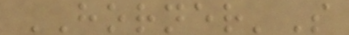HORNER'S
